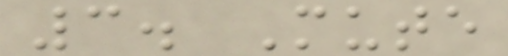3. Mute
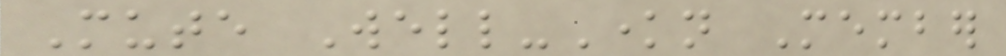Mute Well-Known Member
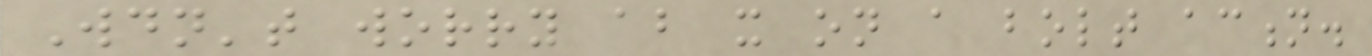Wouldn't worry about it on a bolt action.
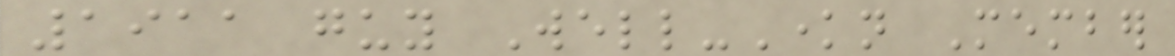1911 guy Well-Known Member
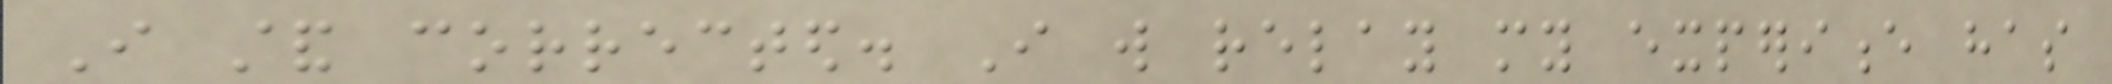I stand corrected. I will relay my experience has
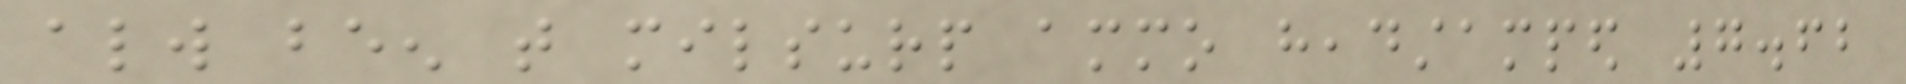always been that milsurp ammo headstamped 7.62
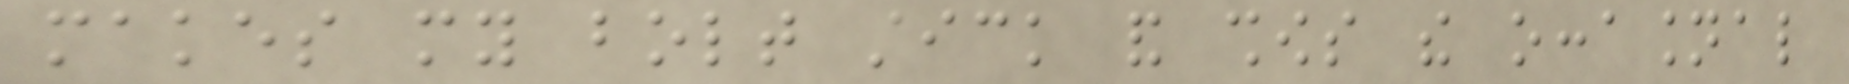makes my bolt stick and shows the occasional
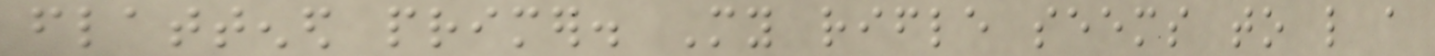flattened primer. My rifle seems to like a
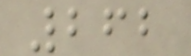262
